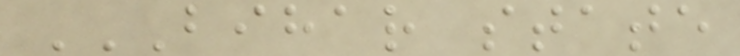BIHAR STATE
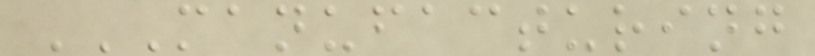MANUFACTURING
